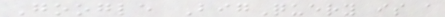Google BigQuery is a
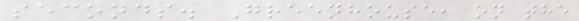seconds. Greenhouse, on the
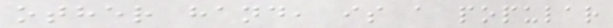other hand, is a popular
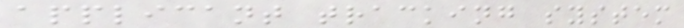applicant tracking system
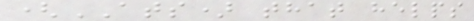(ATS) that helps
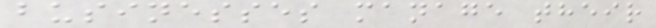businesses manage their
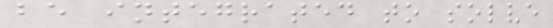be integrated to solve
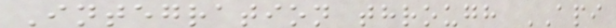Integration through API
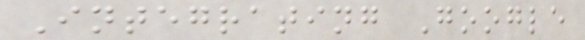Integrating Google
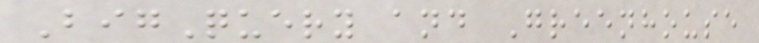BigQuery and Greenhouse
